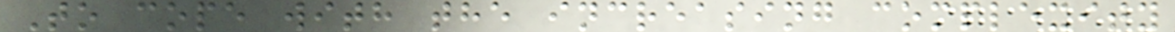To cope with the increasing complexity
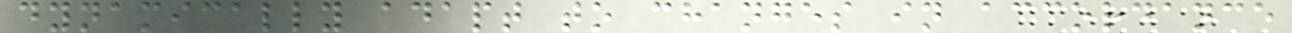dynamically adapt to changes in accordance
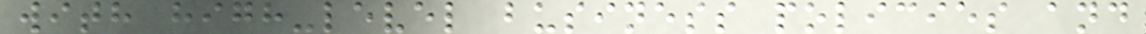with high-level business policies and
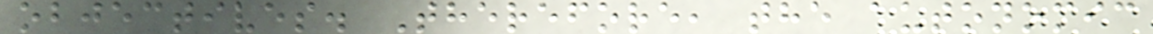objectives. Therefore, the autonomic
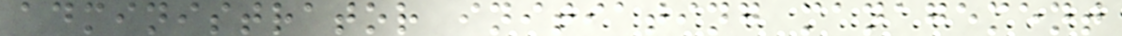administrator initiating management
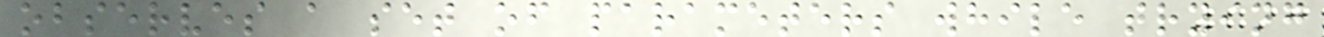observes a set of parameters while trying
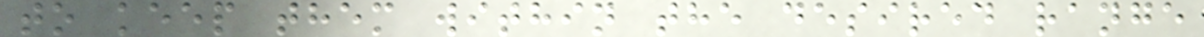to keep them within the desired range
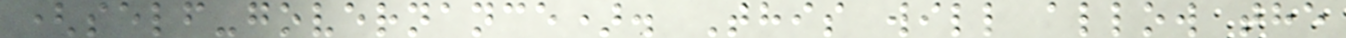(self-governance). This will allow the
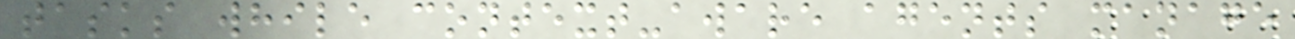tasks while context-aware agents manage
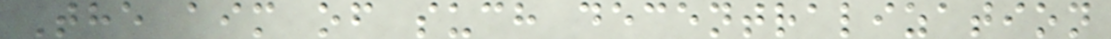The aim of such decentralization
